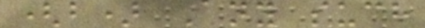(b) Any such
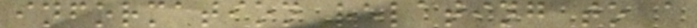information relating to a
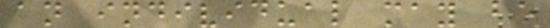an individual may be
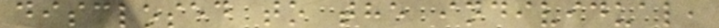disclosed to the individual,
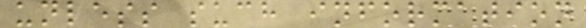unless such information
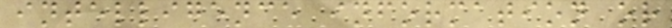intelligence information or
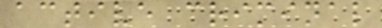active criminal
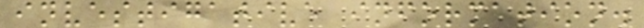investigative information.
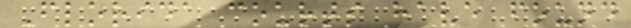Florida courts have found
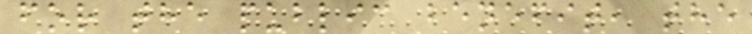for the public benefit, the
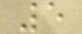5
